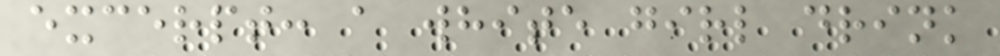excerpt: a white girl drink
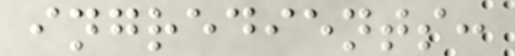ingredients:
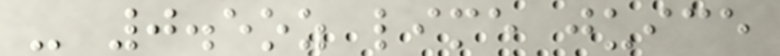- 0.5oz lime juice
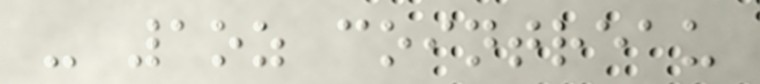- 1oz cointreau
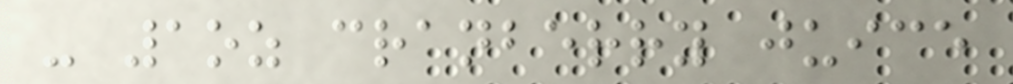- 1oz cranberry juice
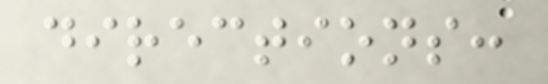directions:
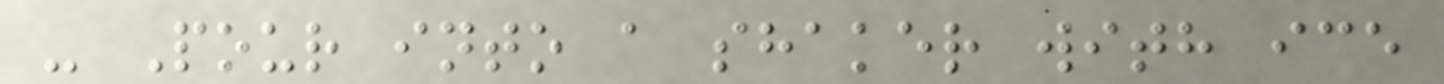- Pour into a shaker with ice
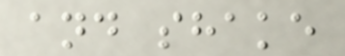and shake
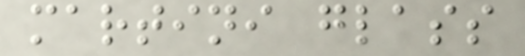martini glass
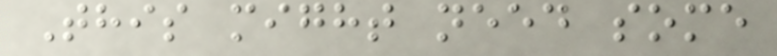This might need some
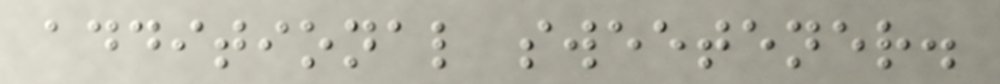additional sweetener.
